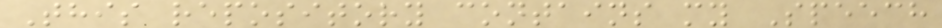This repository contains my Speech
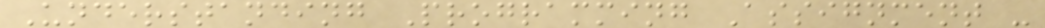Understanding Programming Assignment -
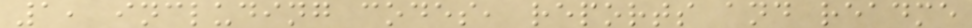1, including codes, reports and readme
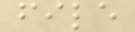file
